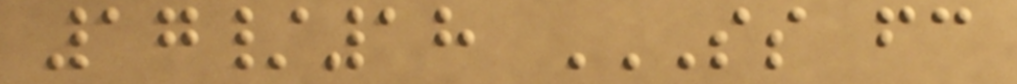17/18 SS FC
